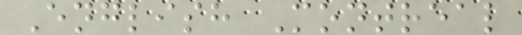English Montreal
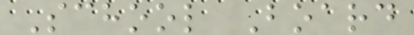School Board
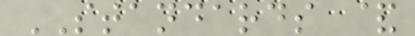STANDARDS &
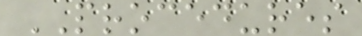PROCEDURES
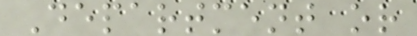Department or
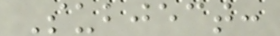Subject:
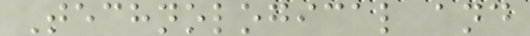Technological and
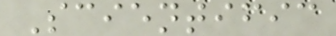Scientific
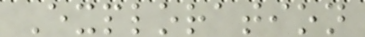Exploration
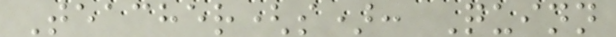Teacher(s): Quinn
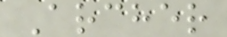Archer
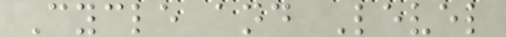Cycle and Level
